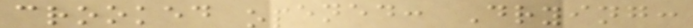crooked opened: Drying:
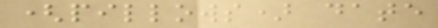(pillows) date
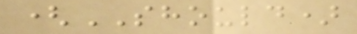(SHOULD)
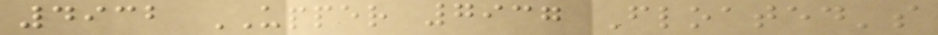4932 UPPER 7937 Floated's
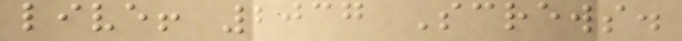live! 2037 Screws.
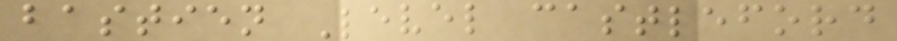bastien Level castleford
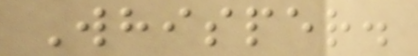Whisper.
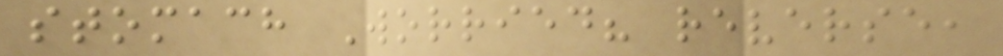stomach Worried? reverse,
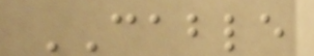CABLE
